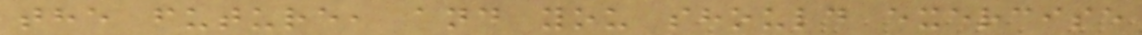the future, and you should exercise
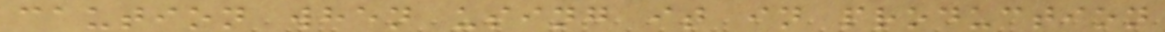caution when using it in production
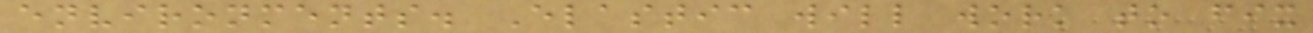environments. Elastic will work to fix
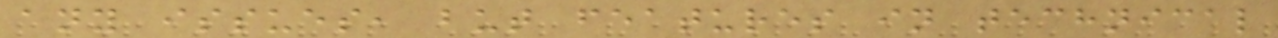any issues, but features in technical
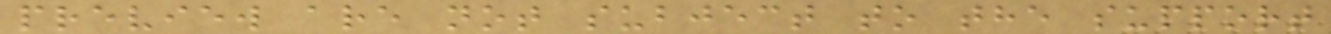preview are not subject to the support
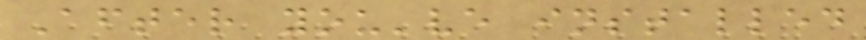After you've installed
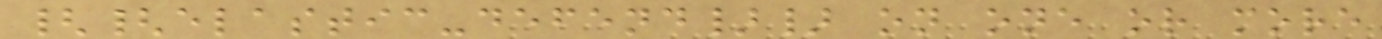{{elastic-defend}} on one or more
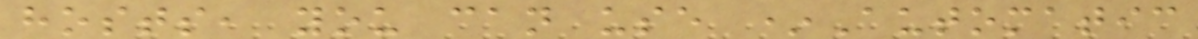hosts, you can use *Automatic
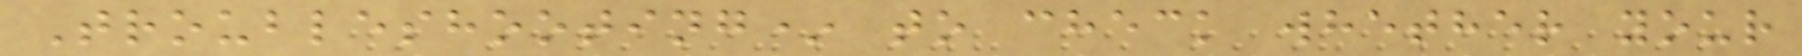Troubleshooting* to check whether your
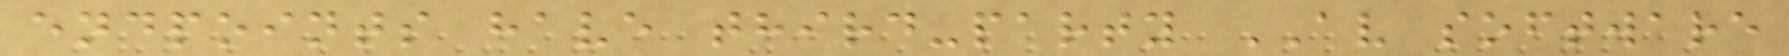endpoints have third-party AV software
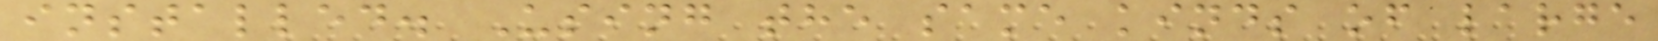installed. Using the same kinds of large
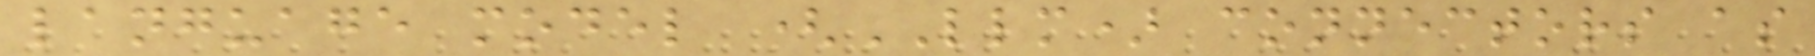language model (LLM) connectors as
